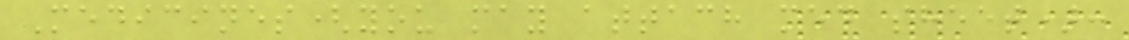Medicines(you may attach med sheet):
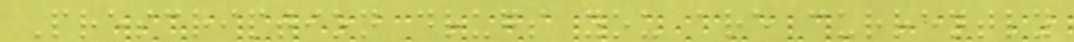Prescription drugs you are currently
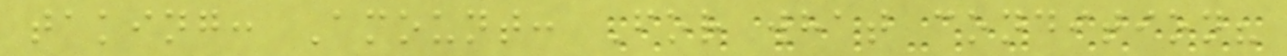taking: Amount: For what condition?
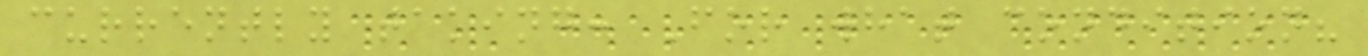currently taking: For what condition?
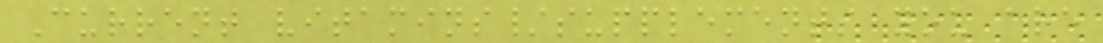Current vitamins/supplements you are
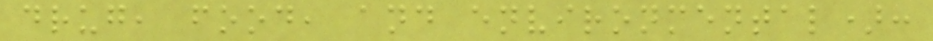drug, food, and environmental):
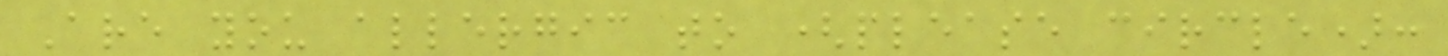Are you allergic to (please circle):
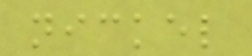nickel
